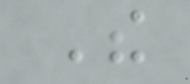The
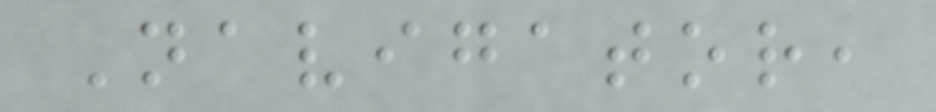Navigator,
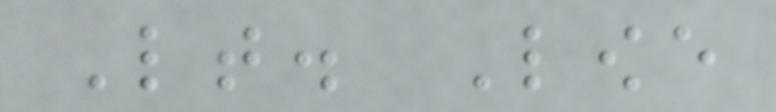Lt. Lowe
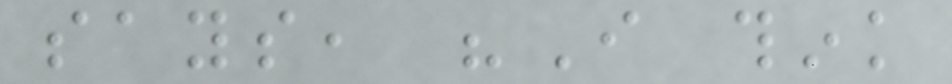says, "I think
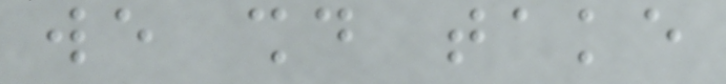we should take
